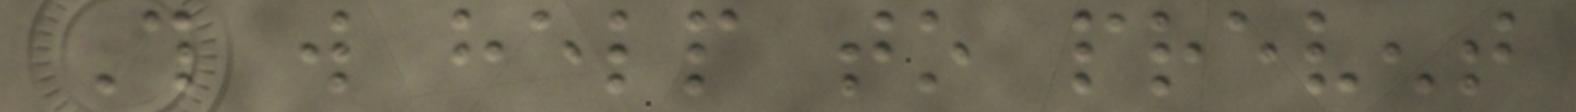This will help to prevent
